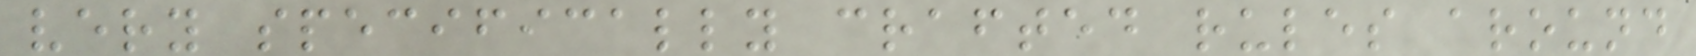very specifically crafted rules around
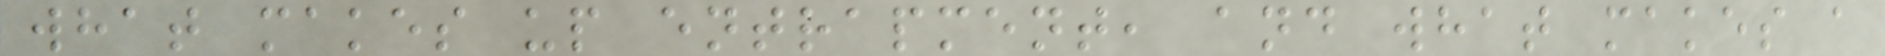what makes up entrapment, and what makes a
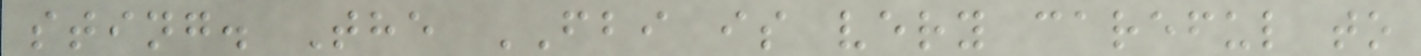sting. The FBI is very careful to
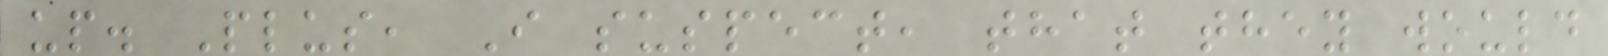up. Plus, I suspect, that they would
